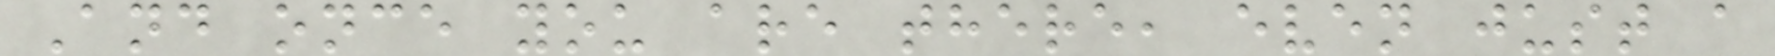And once you are there, even just a
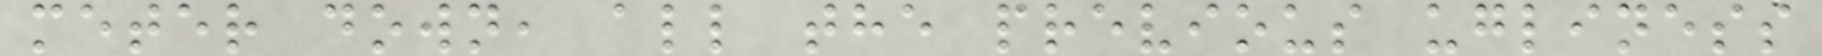meter down, all the previous ugliness
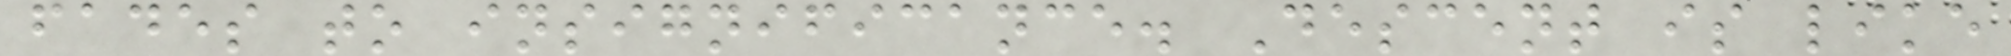fades to insignificance. Descent is like
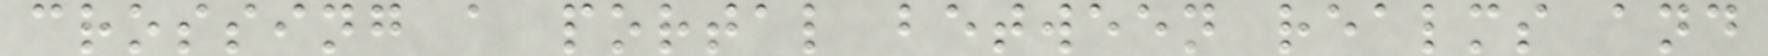crossing a portal between realms and
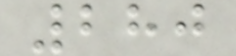280
